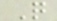Q
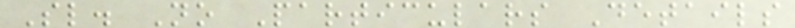Sl. No Particulars Details
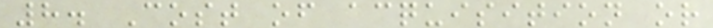8. Cost of acquisition or
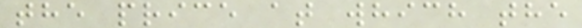the price at which the
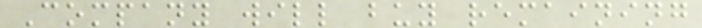Company will buy remaining
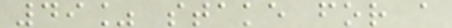49% stake for a
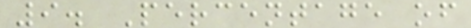9. Percentage of
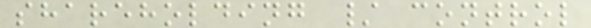shareholding / control
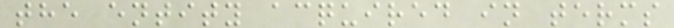the entity acquired in terms
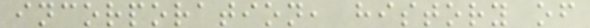incorporation, history of
